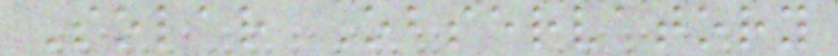Solar Observatory
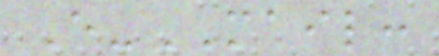E-MAIL:
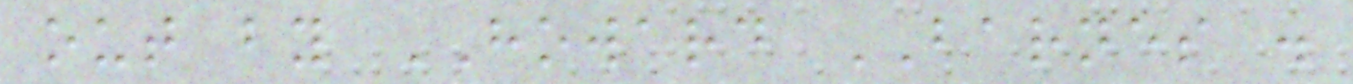out by HOWARD BARNES .
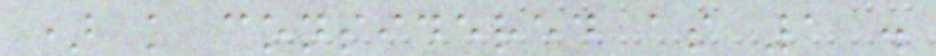) k considered as 1 .
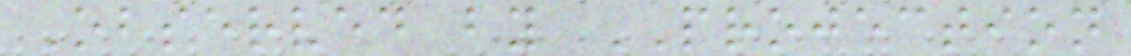Observed by PROJECTION
